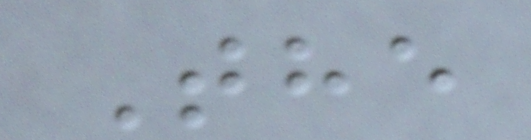The
